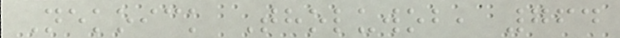Nekoick Tholuwob, 764
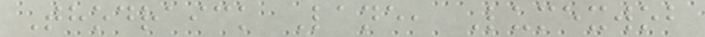Thodraick Lane, Lumexwob
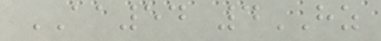AA54 4HZ
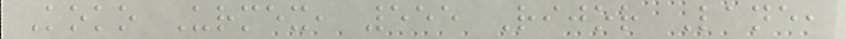Koko Urmex, 555 Rijor Lane,
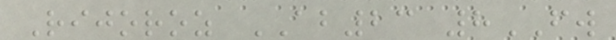Rijoroz AB23 8FW
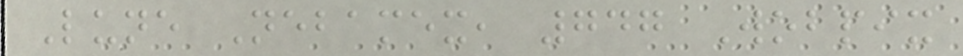Lune Nebamex, 747 Wobpix
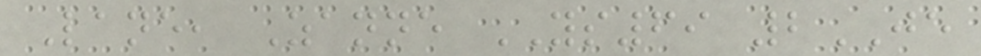Lane, Zanne YS69 2JE
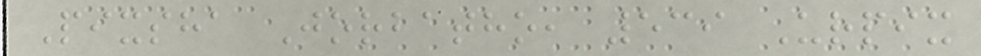Pixsha Jorbatho, 539 Urpix
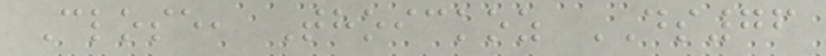Close, Thoickoz DS76
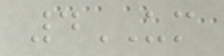4UM
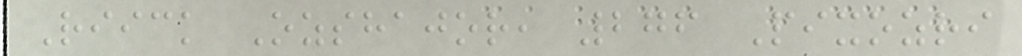Riick Ozshajor, 276 Pixozri
